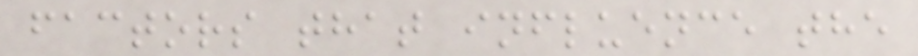factors that influence the
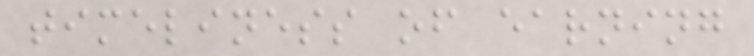timeliness of earning
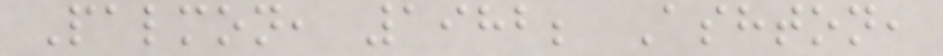Palmon, 1982; Ashton,
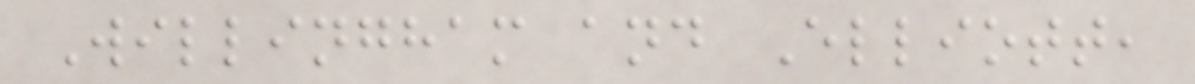Willingham and Elliott,
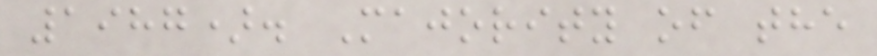1987). Majority of the
